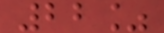22%
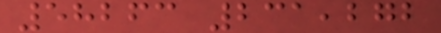58263 231,272
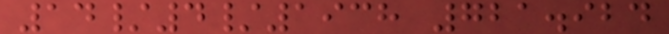14/4/1938 721.924
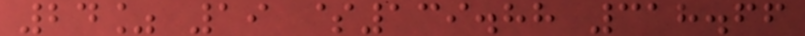24% 19 $139.88 318.66
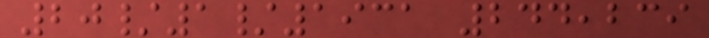20/1/1931 244,239
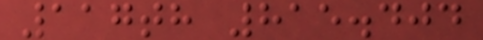117th 815.404
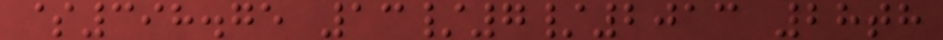$398.75 13/7/2013 28th
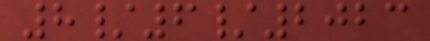8/6/2023
